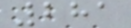281
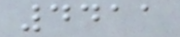4411
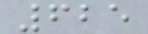625
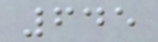645
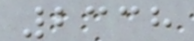2338
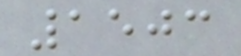1503
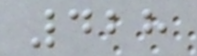428
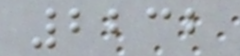2232
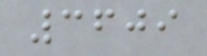3609
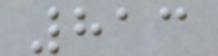813
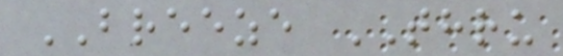BREEZE THRU
